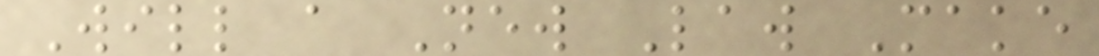Will a New Law Make
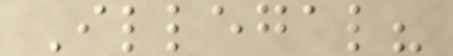Illegal?
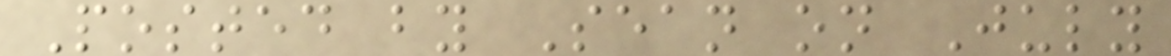Posted by Sean on July
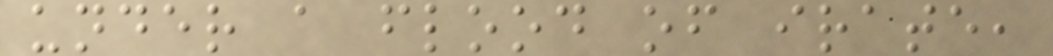under a flood of irate,
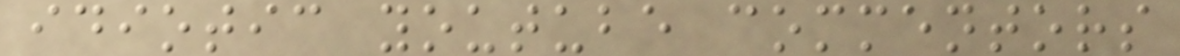idiotic youtube commentors
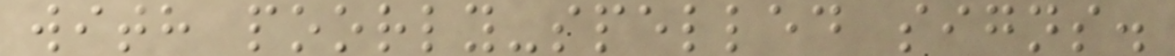with poorly-spelled signs.
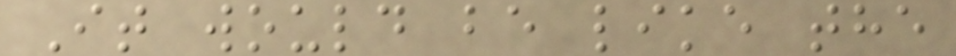It would be like the
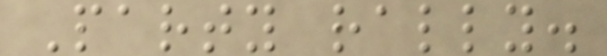Party rally.
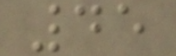45
